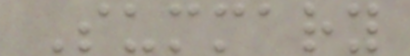Summary
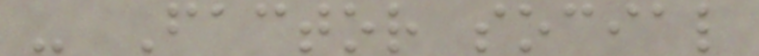- Factor social
